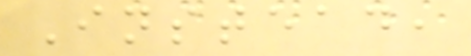Instead,
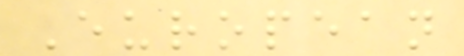European
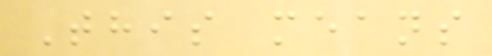This means
